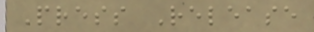Press Release
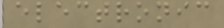electronic
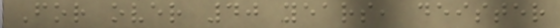For over 40 years, deister
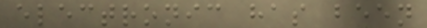electronic has been
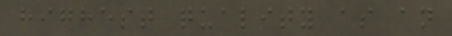highest quality as an
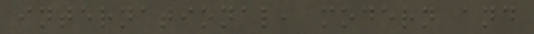international, modern and
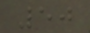50
